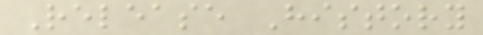Release History
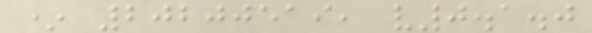* 20200519, v0.1.0
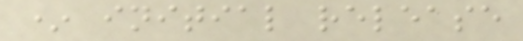* initial release
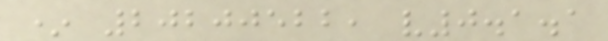* 20200522, v0.1.1
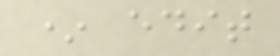* edit
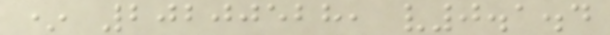* 20200528, v0.1.4
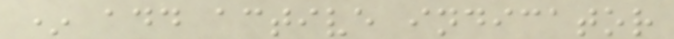* add active indicator
